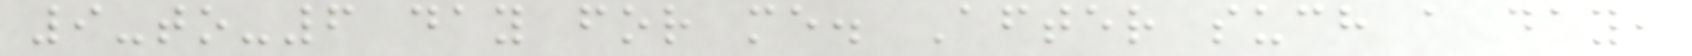9-to-6 day for me. After such a day,
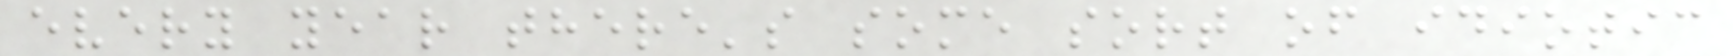every year there's some sort of idiotic
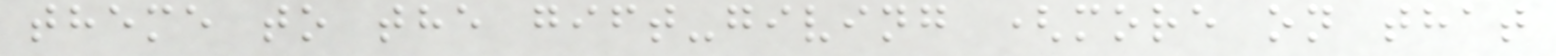theme to the gift-giving (more on that
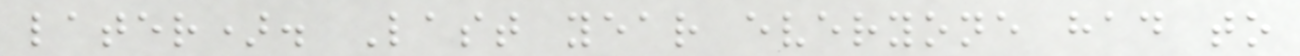later). Last year everyone had to
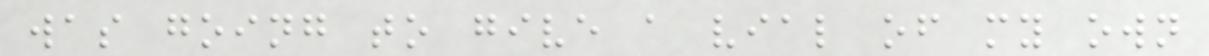was going to give a vial of my own
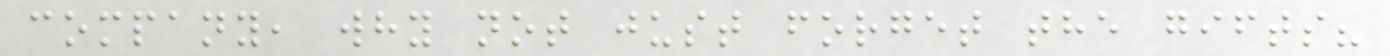company, why not just forget the gifts?
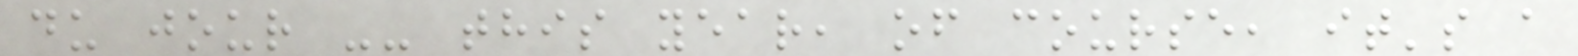du jour -- this year, of course, it's a
